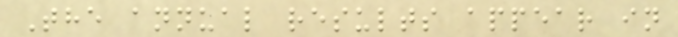The annual results appear in
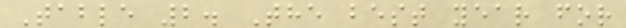Table 2. The best year for
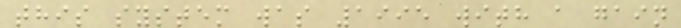this system was 1995 with a gain
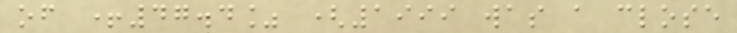of +47.4% (1999 was a close
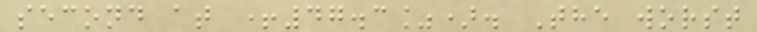second at +47.3%). The worst
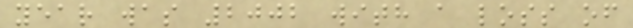year was 2002 with a loss of
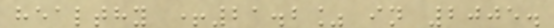healthy +21.2% in 2005.
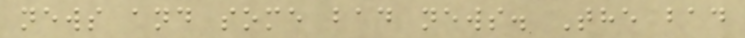news and some bad news. The bad
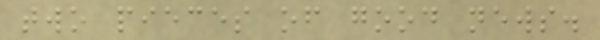two pieces of good news.
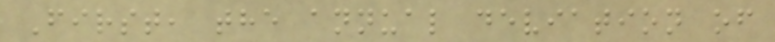First, the annual deviation of
